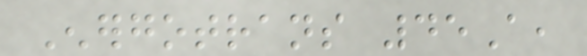Energotrans 45A,
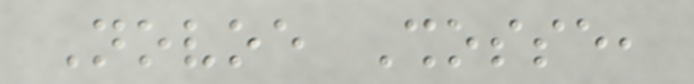Novoe Shosse,
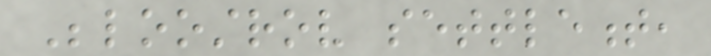Beloostrov settlement,
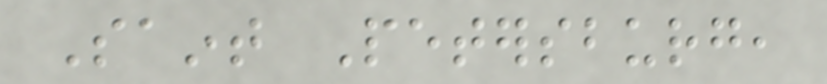Saint Petersburg,
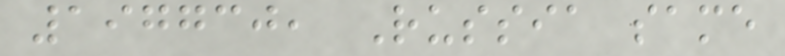197730, Russia same
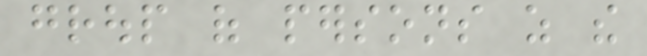group of persons as the
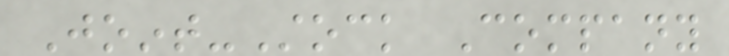Joint-Stock Company
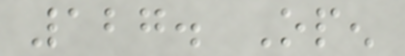127. Open
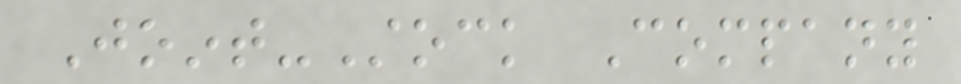Joint-Stock Company
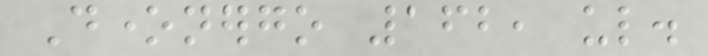Donenergo 162, ul.
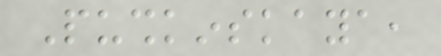Pushkinskaya,
